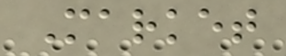Market
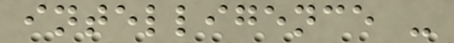intelligence -
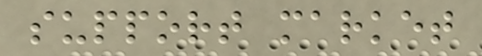support market
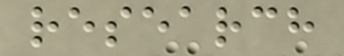research
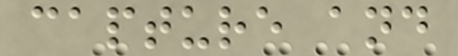capture and
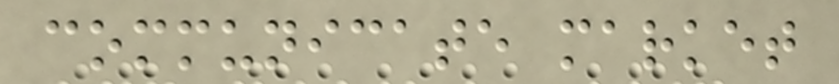communicate market
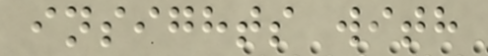insights with
